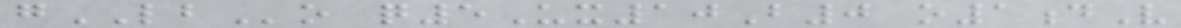gLBo q5Ux10B0 o1dV
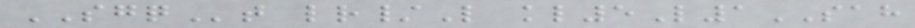SGQt lr/L kl5L1SAH
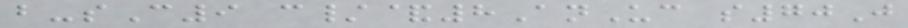b-sC9 c/&8AnUc s70J
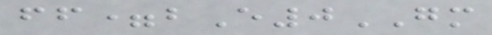ff=bE0GM
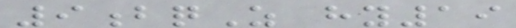9bqZ hy19
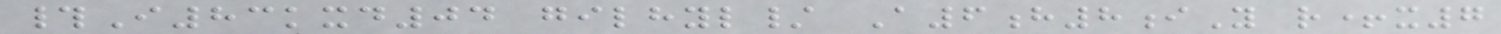#I83kxd04 gilhyl/ A6h8iY r+x7
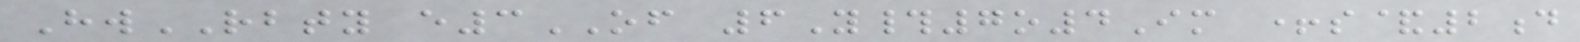HwRBTY e3OF 6Y#7o4Im +s&2d
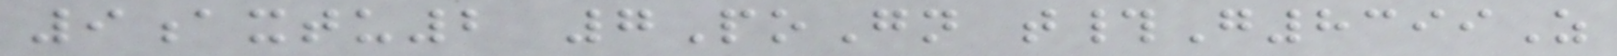9axtu2 7PoGn t#G8399Z
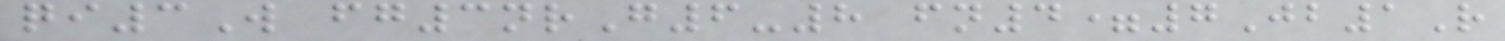qi3W fg3nrG6-8 fn4=7Jb1R
